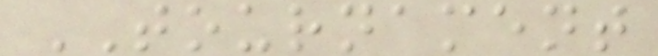TOURNAMENT
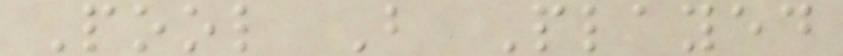Pool B Played
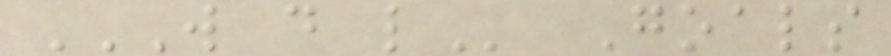W D L Goals
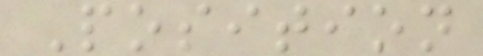Position
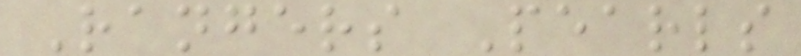Rangers Pearls
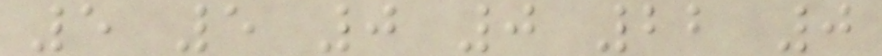5 5 0 0 22 0
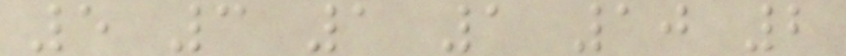5 3 1 1 10 2
